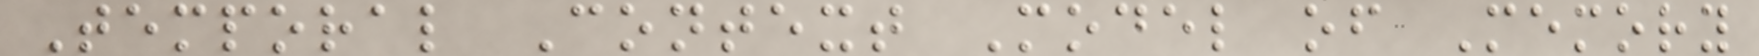Temporal Context Model of Memory
